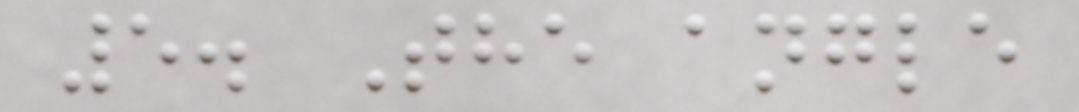5. The angle
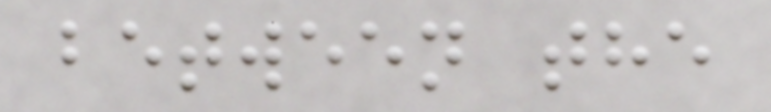between the
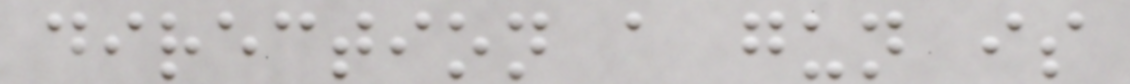direction a gun is
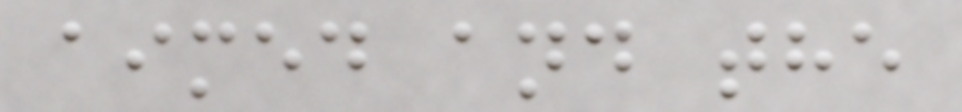aimed and the
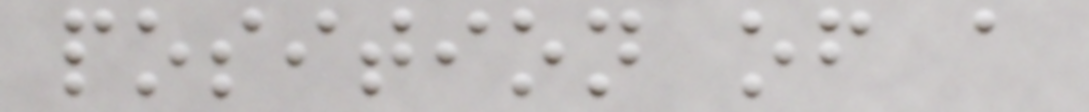position of a
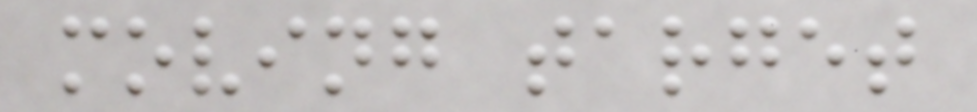moving target
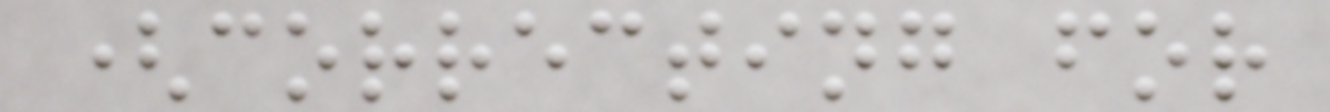(correcting for
